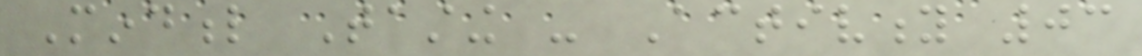Mindful Tasting - Activity 03
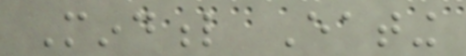Mindful Eating
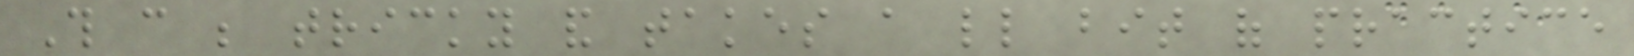This can be tricky and takes a little bit of practice
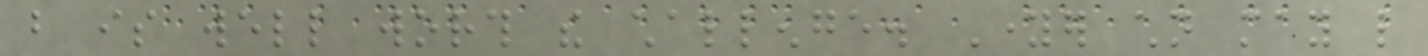but is well worth the challenge. Younger children may like
